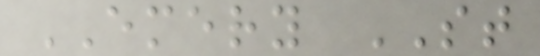EMERY ST
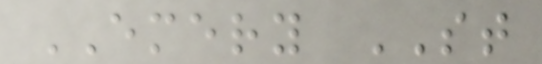EMERY ST
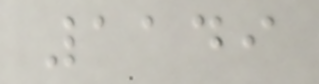1149
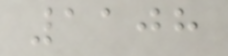1108
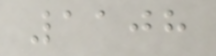1108
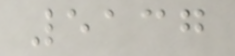5137
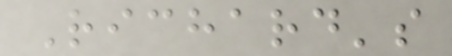Richard's
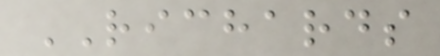RICHARDS
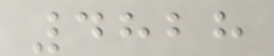4828
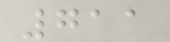711
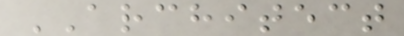ARCHITECT
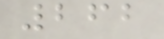262
